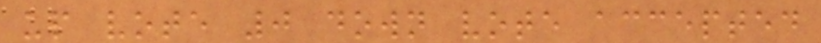up vote 0 down vote accepted
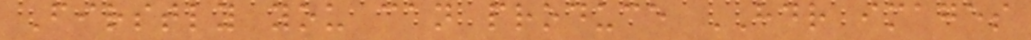Firstly you can produce HDR images
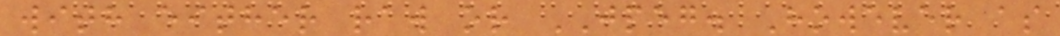with either raw or JPEG. However as
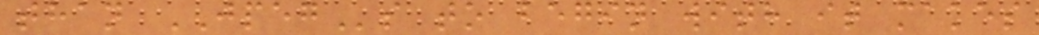than JPEGs to begin with it makes
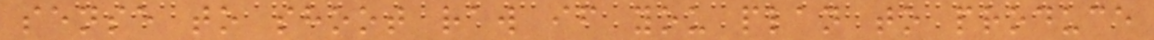sense to shoot raw if you plan to produce
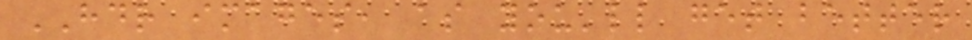HDR images, as you'll get better
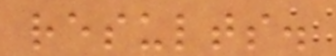results.
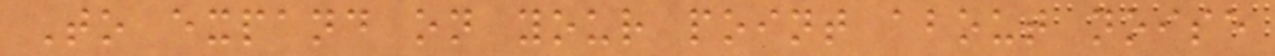To expand on your point about noise
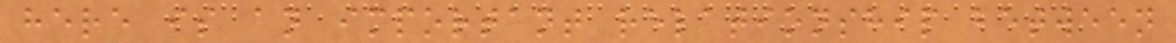here is an important relationship between
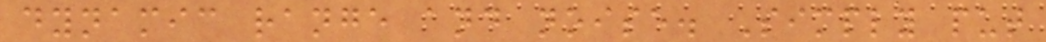dynamic range and noise. Simply put
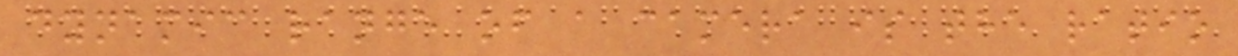dynamic range of a camera is the ratio
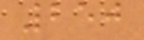250
